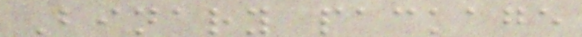Binary package
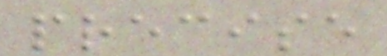precise
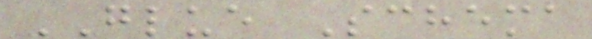GLUE Schema
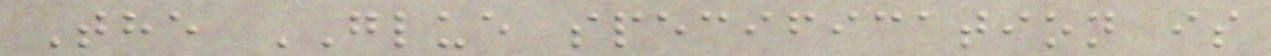The GLUE specification is
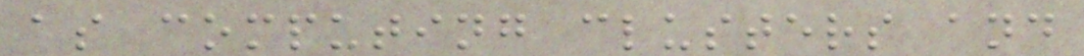as computing clusters and
